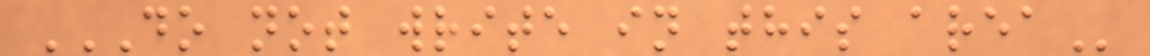DO NOT WRITE IN THIS AREA
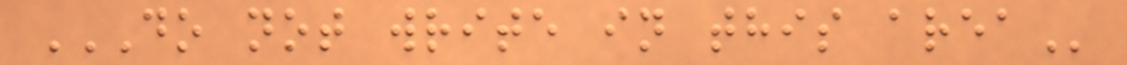DO NOT WRITE IN THIS AREA
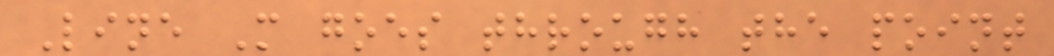Line M goes through the point
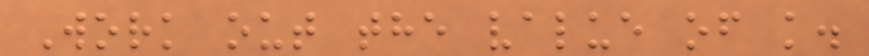Work out the value of k.
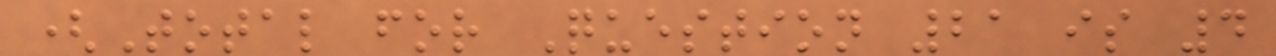(Total for Question 21 is 4
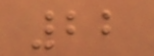22
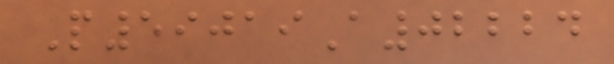P59019A02224
